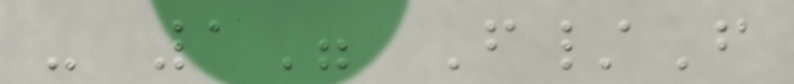- 1" F/F
